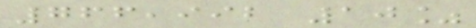766,992 10%
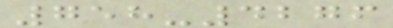758-4276
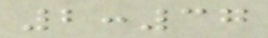2:37
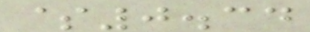$0.34
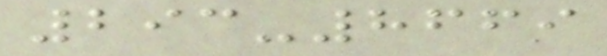293-8669
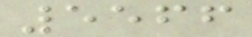5566
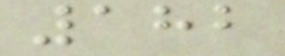182
